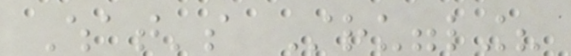What's Struggling?
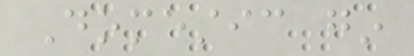Domestic gin
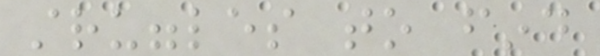struggles to find
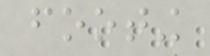footing
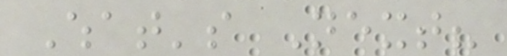What's Next?
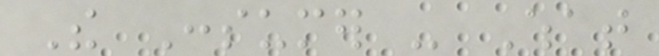The Consumer - What
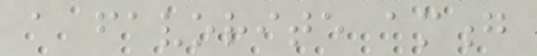a favorite among
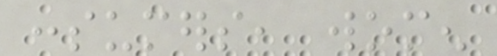consumers, women
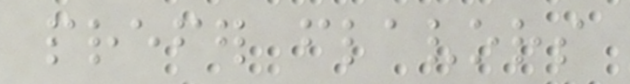prefer flavors
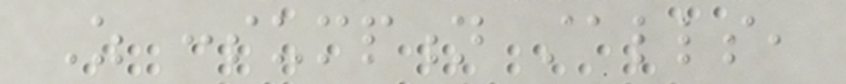As consumption stalls,
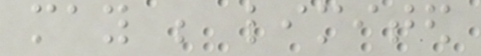may be limited
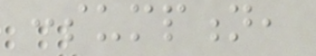consumption,
